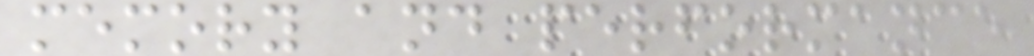memory and performance
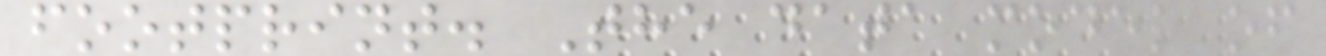footprint. The data model of
